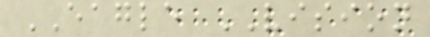EAGLE VISION
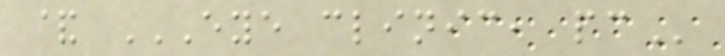& EYE CLINIC, PC
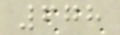678
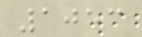1053
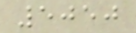5050
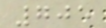705
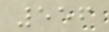556
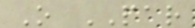O PAR
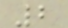2
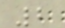2
